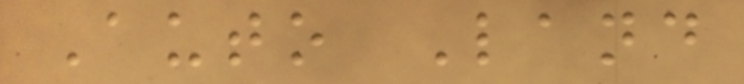Auto Land
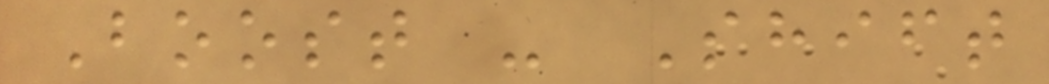Boost - Shift
